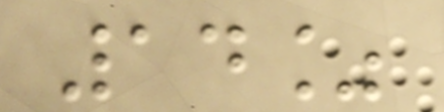14%
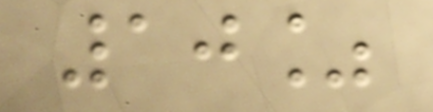10%
